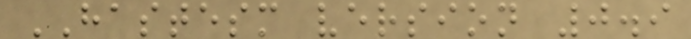HASTESM version 0.9
